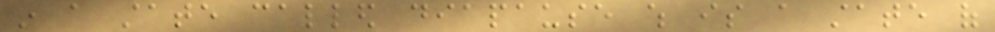in a state called diapause which is a state of
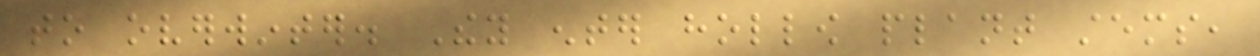to overwinter. They enter hollow plant stems,
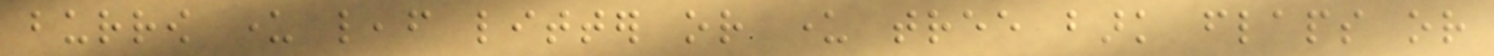burrow under leaf litter or under tree bark flaps or
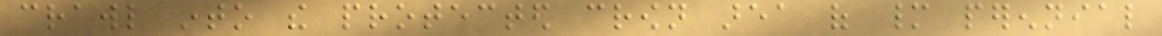crawl into the protected crown area of many perennial
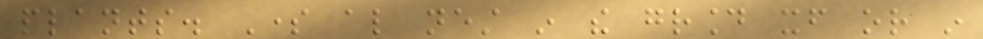plants. Some also nest in the ground itself or in
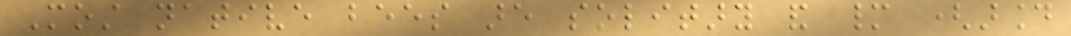Most native bees are solitary and many (around
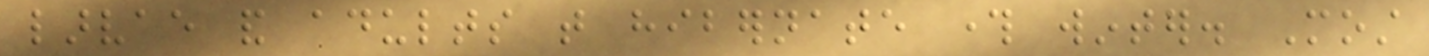larvae and adults that hibernate through winter. Most
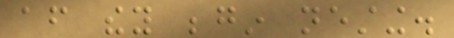after they begin nesting.
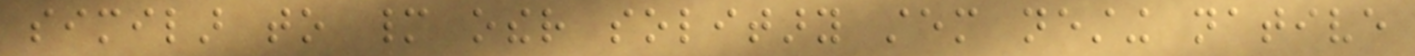similar to many other solitary stem nesting native
